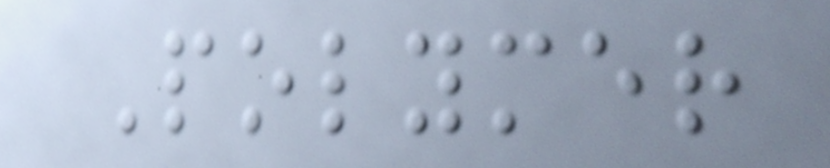Polymer
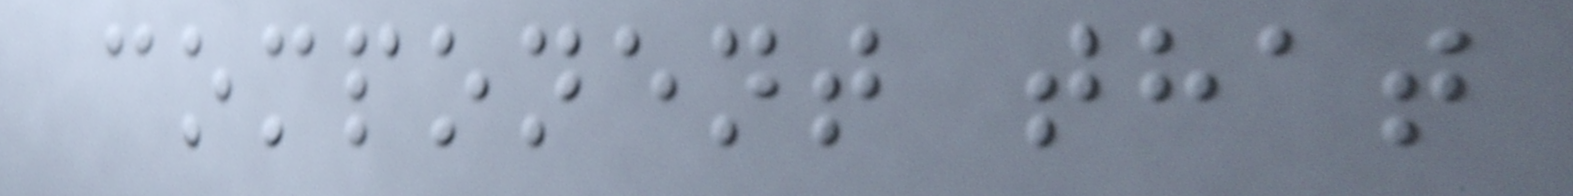component that
